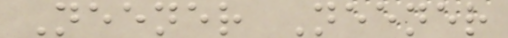Neener Neener
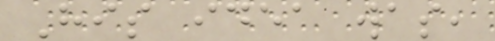His idea was,
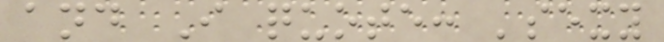and I quote: 'sexy
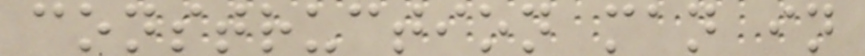construction man in
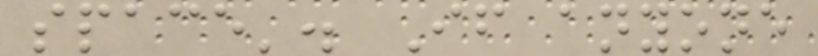space'. If anyone
